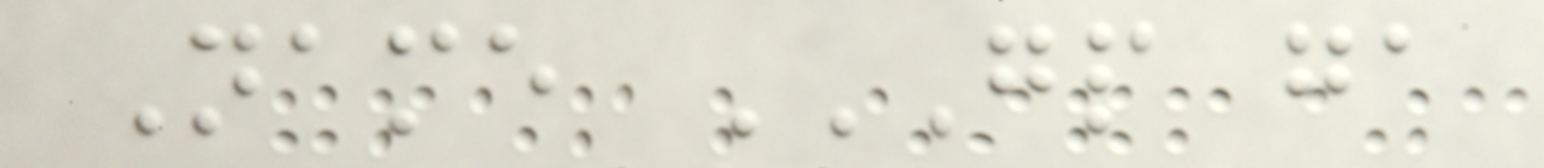Name GP GA
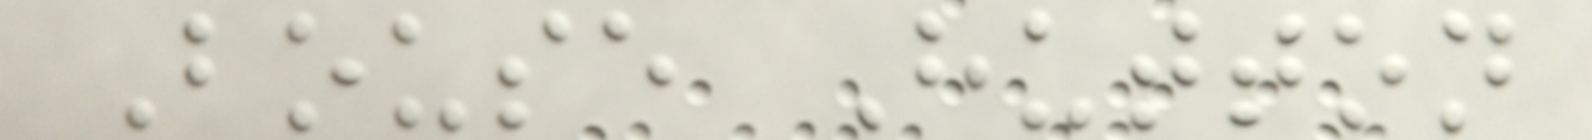Bouse Hutton
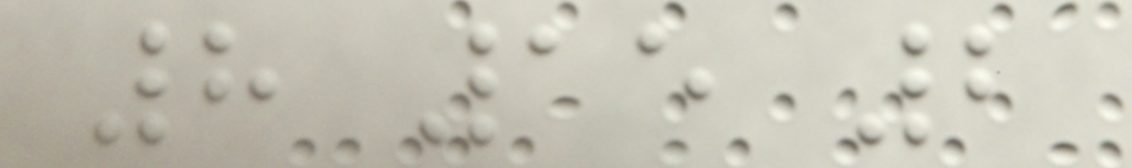8 15 2
